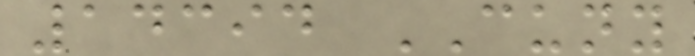14394 CUNY
